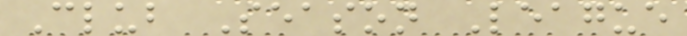Club Season League
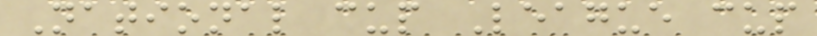National cup League cup
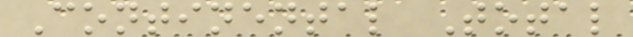Continental Total
